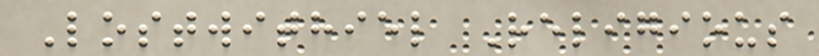Lostwithiel Religious
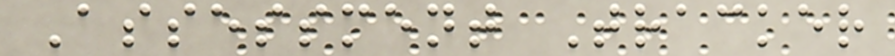Assessment Tracker
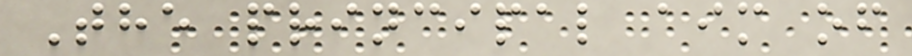The principal aim of
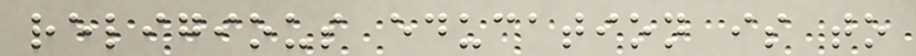religious education is to
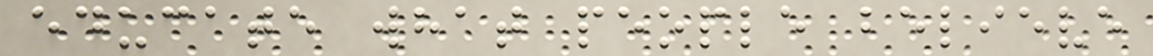educate what people believe
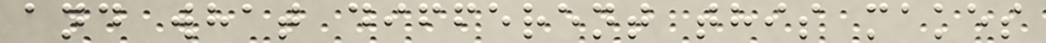and what different this makes
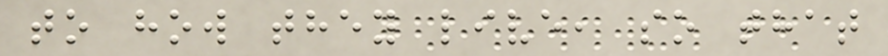to how they live, so that
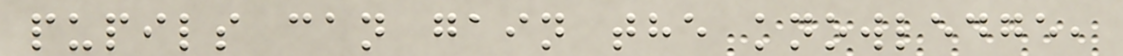pupils can gain the knowledge,
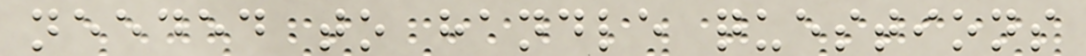needed to handle questions
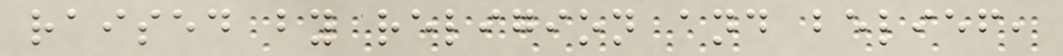raised by religion and belief,
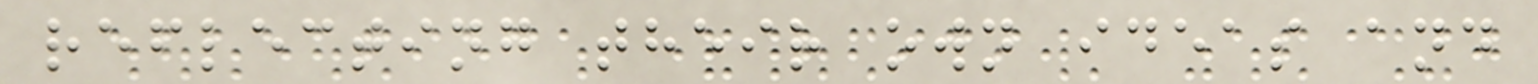reflecting their own ideas and
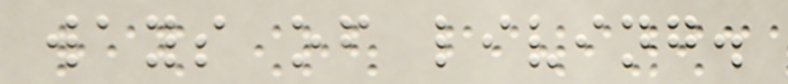ways of living.
